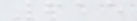615
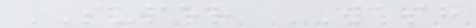SUPER WASH
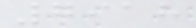7918
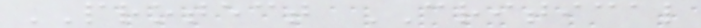PROTECT CRITICAL
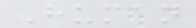Human
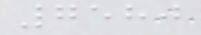7580
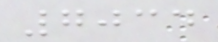7034
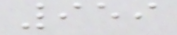959
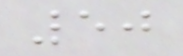50
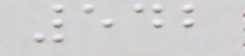542
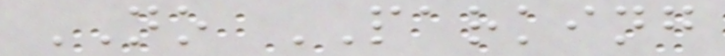NO PARKING
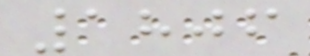1806
